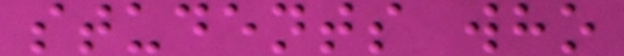students who
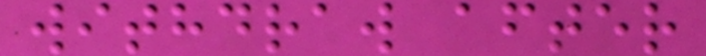withdraw after
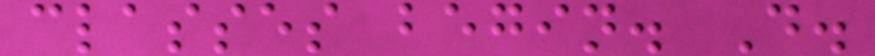classes begin. D.
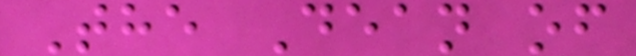The Dean of
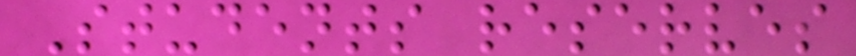Students reserves
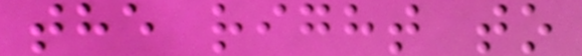the right to
